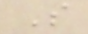S
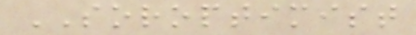SOROPTIMIST
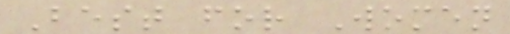Best for Women
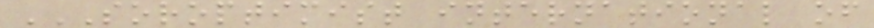SOROPTIMIST INTERNATIONAL OF
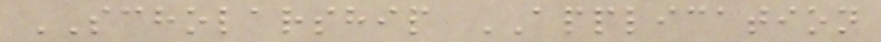SCHOLARSHIP APPLICATION
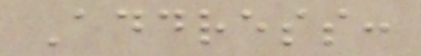Address:
